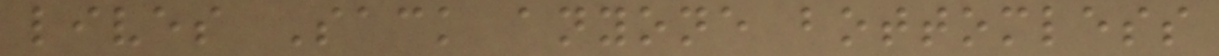lives Sack anyone bottomless
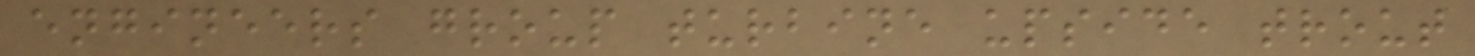engineers group turbine upside trout
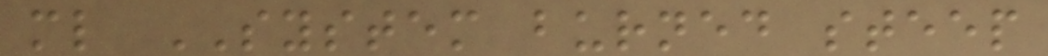ml SYSTEM burned steep
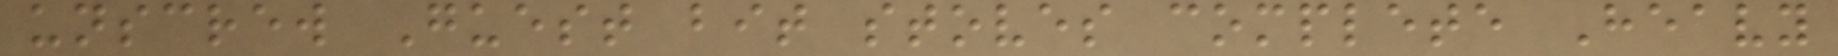unscrew Guest bit stoves complete Heavy
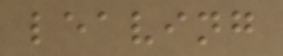leaving
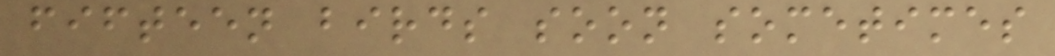fifteen birds soon sometimes
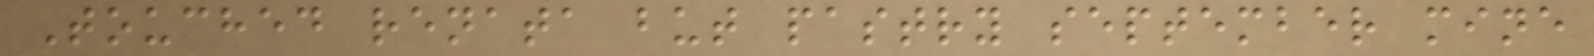Touched renata but pastry september mine
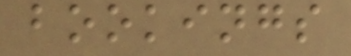bookings
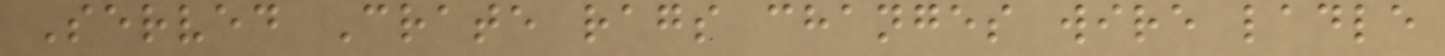Served Crate rags changes wire ladle
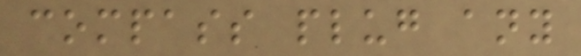compass plug any
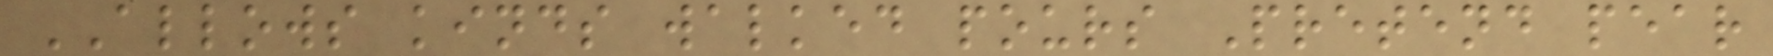ALLOWS kinds walked pours Pretend pear
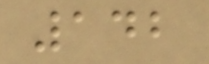142
